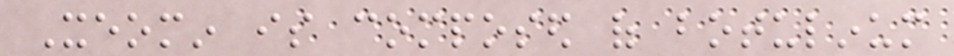Xeomin is composed of botulinum
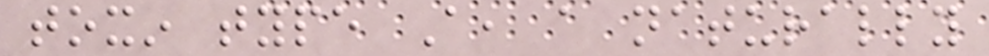toxin type A, a naturally
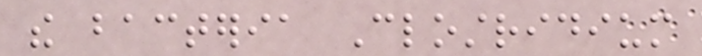the bacteria Clostridium
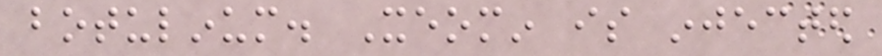botulinum. Xeomin is injected
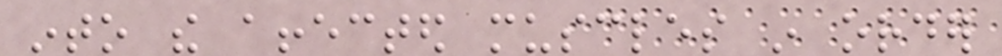into the affected muscles in order
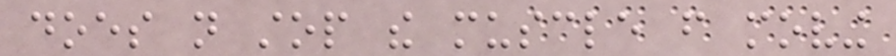does not stop the muscle from moving
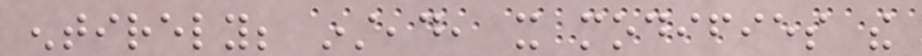entirely; instead, it modifies the
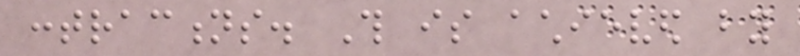contractions. This is achieved by
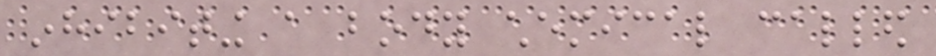inhibiting a body chemical called
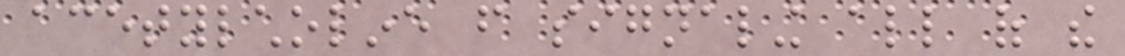acetylcholine from signaling all of the
